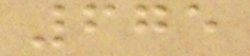675
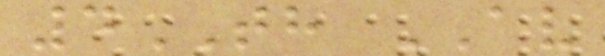4TH AV
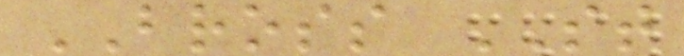BROSS ST
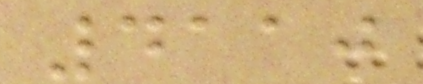4110
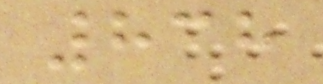838
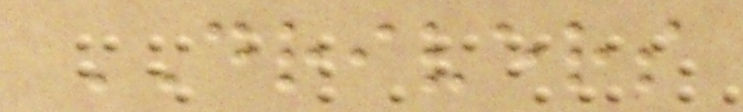DRIVERS
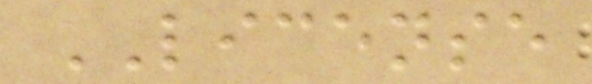LICENSE
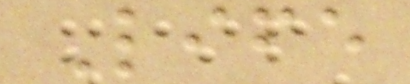Life
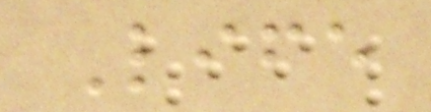Life
